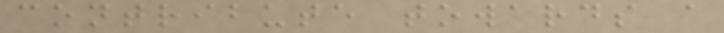contribute towards a
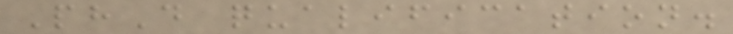PhD qualification.
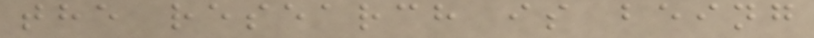the research is being
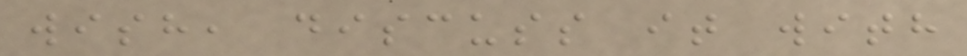wish, discuss it with
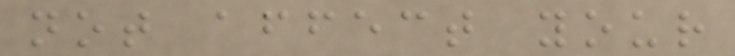not affect your
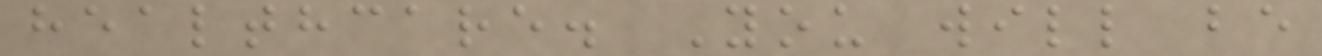healthcare. You will be
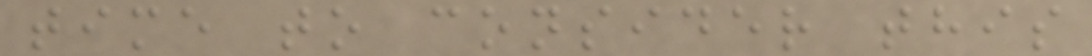time to consider this
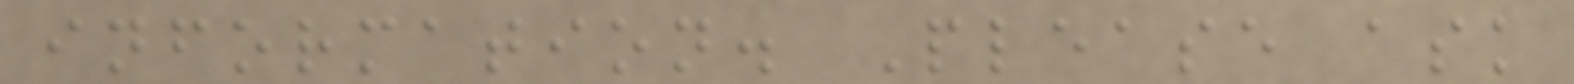information. Please ask
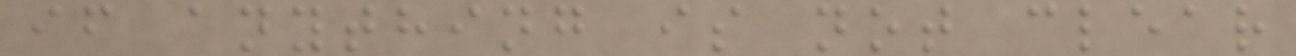if anything is not clear
